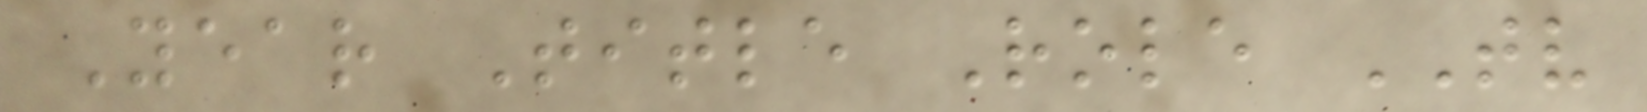Year Title Role TV
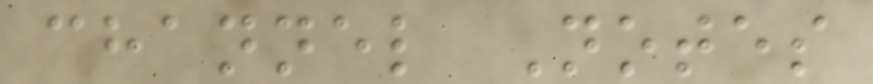channel Notes
